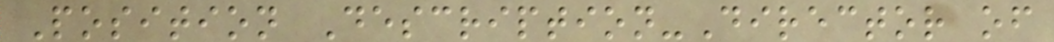Position Description-Director of
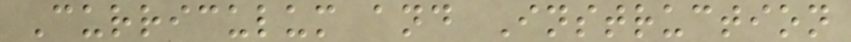Curriculum and Instruction
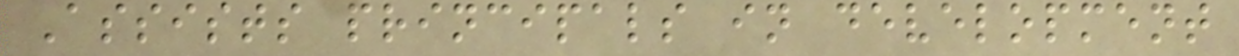Assists principals in development
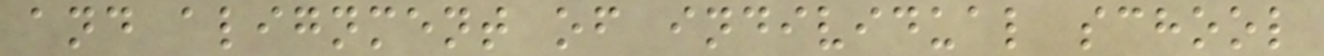and alignment of individual school
